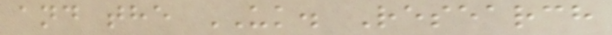and the UK. Research
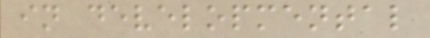in developmental
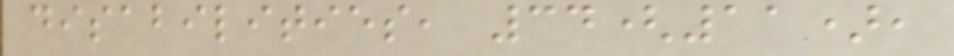disabilities, 34(11),
